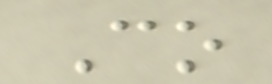Co
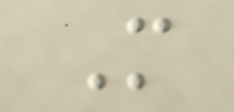M
